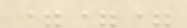===
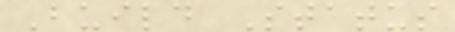Build Status
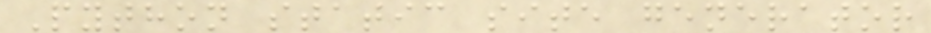Python static site generator
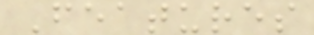Features
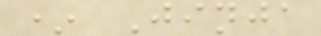* Jinja
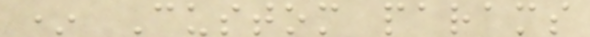* Custom params
